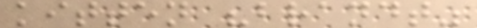kitten "brandt"
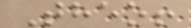Theo!
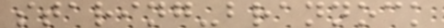staring-brannock
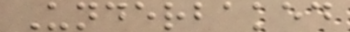Underbaked
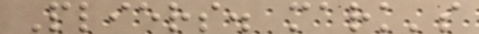Pliers. mark's
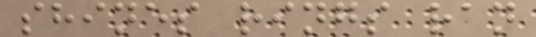shines rings ran
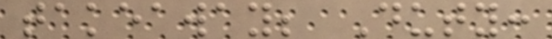takeaway; Duty:
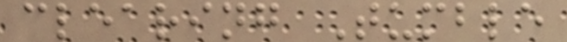clearing Tumble
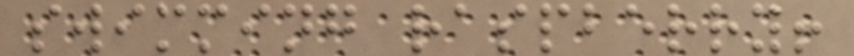swimming raspberry!
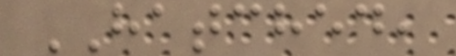HATCHED,
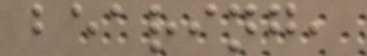bearing,
